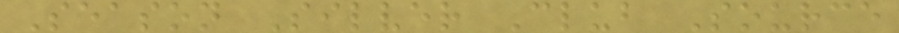Season Silver Club Source
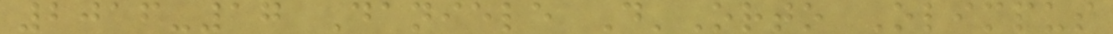2016-17 Daniele D'Orto Olimpus
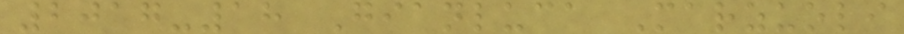2017-18 Gianluca Marzuoli
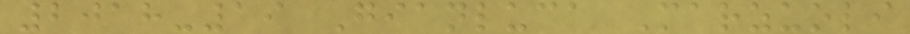2018-19 Gianluca Marzuoli
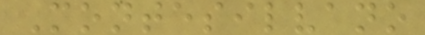Montesilvano
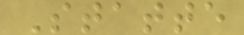Statte
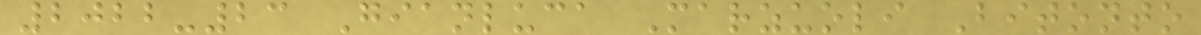2022-23 Gianluca Marzuoli Bitonto
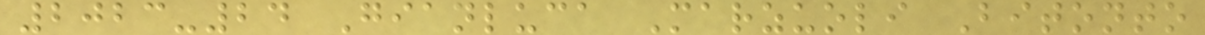2023-24 Gianluca Marzuoli Bitonto
